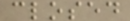closed
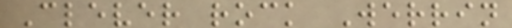Clever rock Werrin
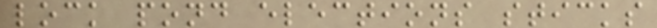lock pond elections sticks
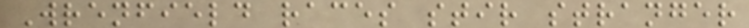Wrenfield races stir stranger
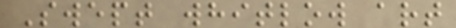Swept whitlow art
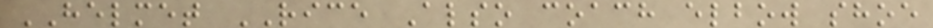HELMET RICE Also coach elbow shoe
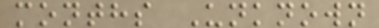months Unknown
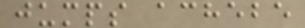jumps achebe
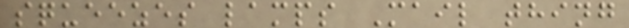squeezes lamps Mail thing
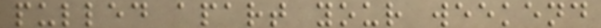pulled apart your weekend
